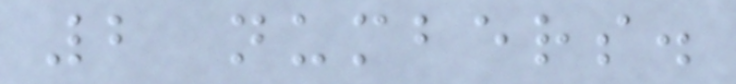2 numbers.
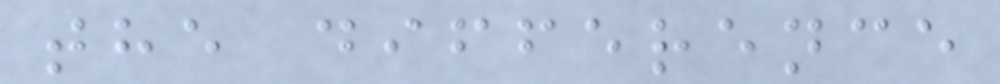the difference
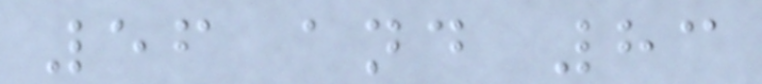56 and 83
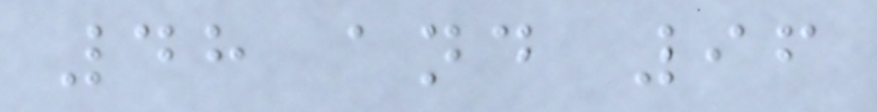48 and 96
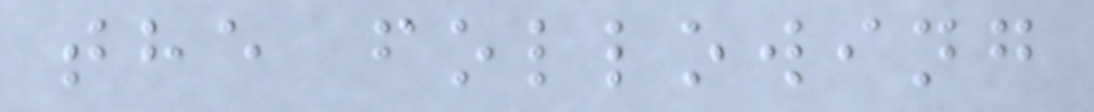the following
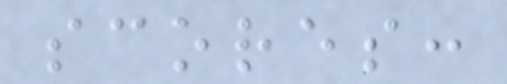scores:
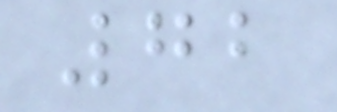72
